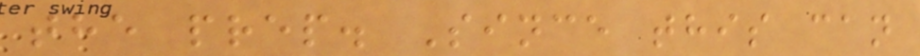the prep. Since this can
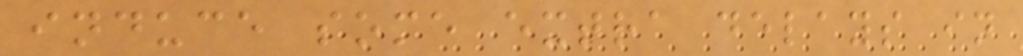induce some extra delays in
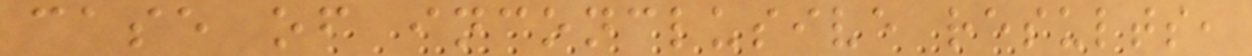case of inconclusive results,
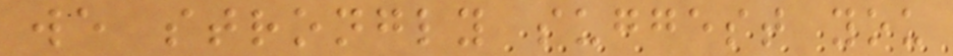we strongly suggest you
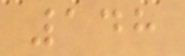148
